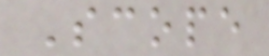Scope
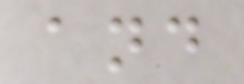and
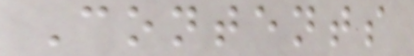Contents
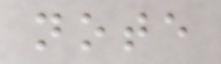note
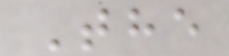The
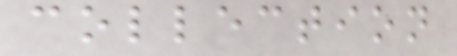collection
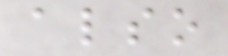also
